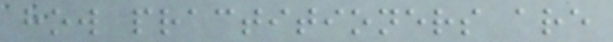how practitioners are
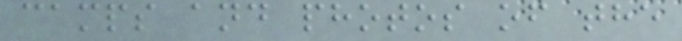camps and photos of the
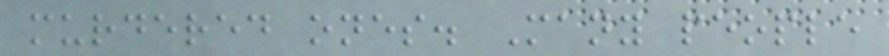murdered ones. Many people
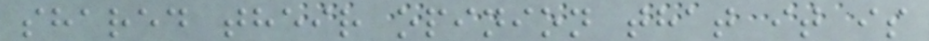shared their opinion that it is
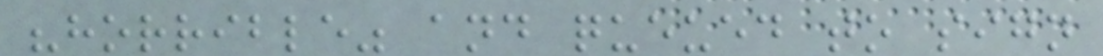"horrible" and queued to sign
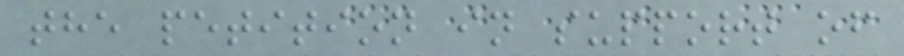the petition in support of
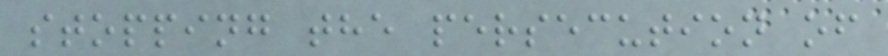stopping the persecution of
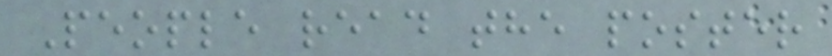People read the poster
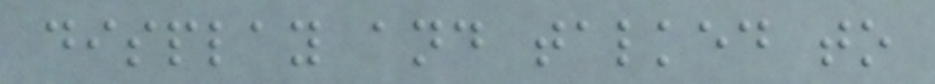display and talked to
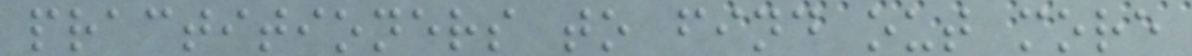practitioners to find out more
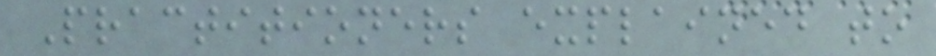Practitioners explained to
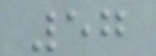57
